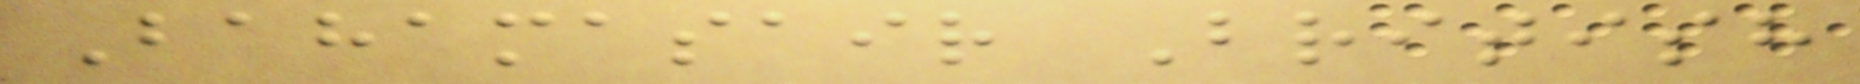Bahamasair British
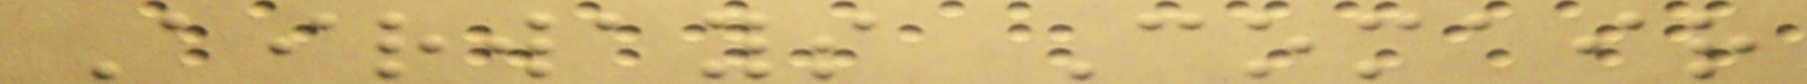Airways Comair
